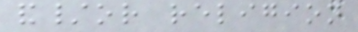and/or religion
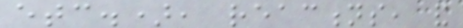etc.), reactions, and
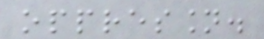oppression.
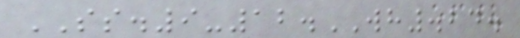SS.9-12.WH.24.
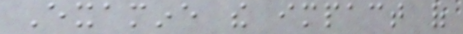Examine the impact of
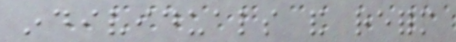individuals and reform
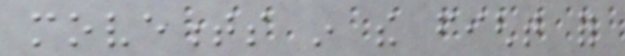movements in the fight for
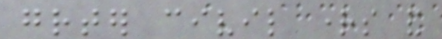greater civil rights and
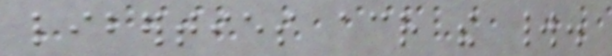liberties across the world.
